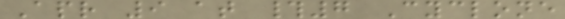Apr 9 at #7 Cyclone
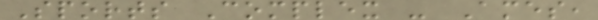Sports Complex - Ames,
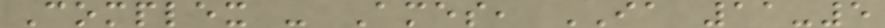Complex - Ames, IA 11-5
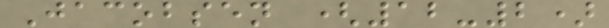Jacobsen (12-2)
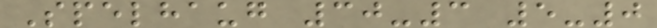Spelhaug 30-3 5-0
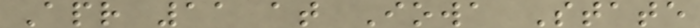Apr 11 at Iowa State
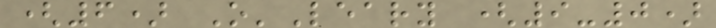(6) O'Leary (9-0)
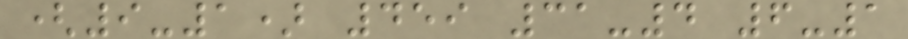(9-1) 459 31-4 6-1
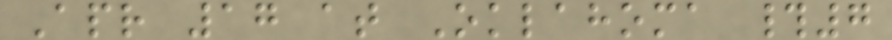Apr 17 at Oklahoma #7
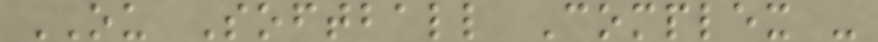OU Softball Complex -
